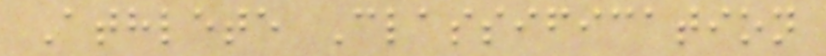Athlete Classification
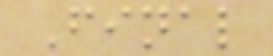Final
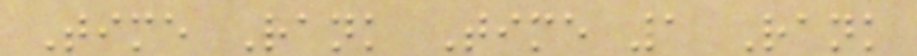Time Rank Time 1 Rank
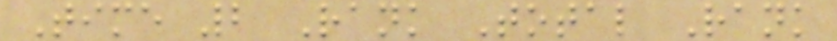Time 2 Rank Total Rank
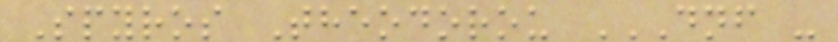Spyros Theodorou DNF -
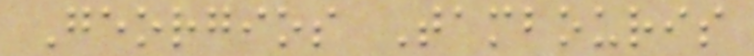Georgios Tambouris
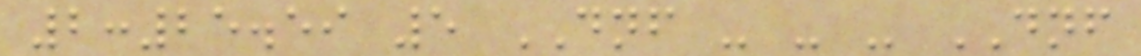2:25.59 5 DNF - - - DNF
